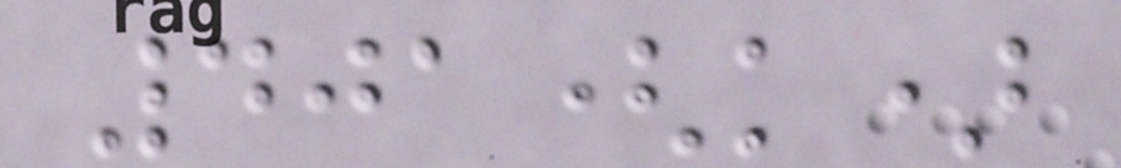401(k)
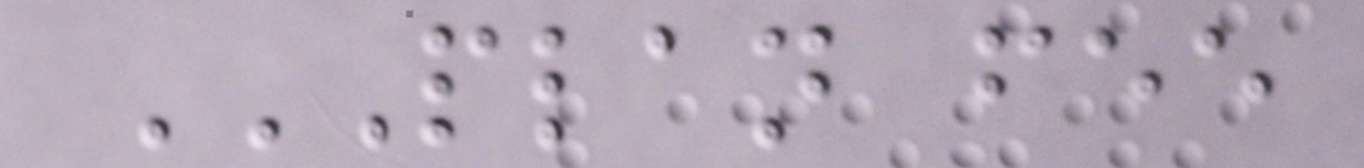PLAN FEE
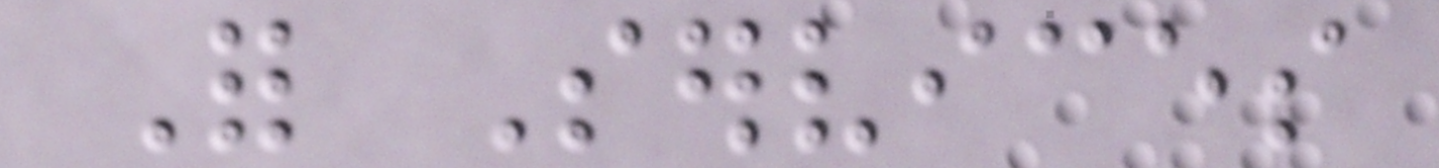For Services
